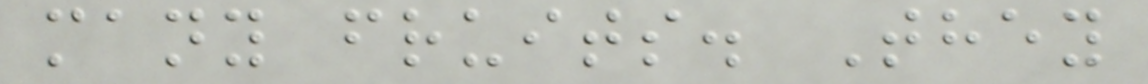many fruits. They
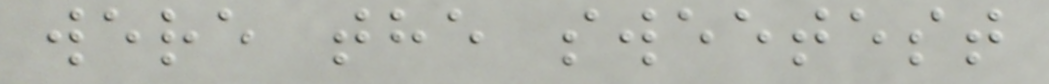were the sweetest
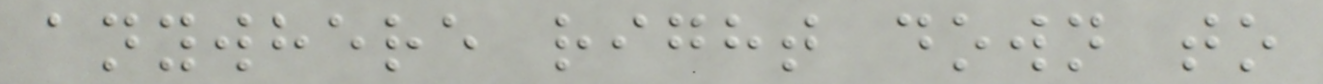anywhere right down to
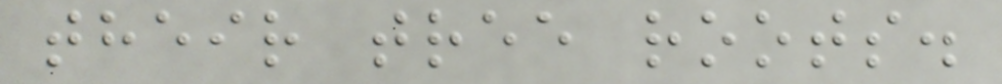their tree roots.
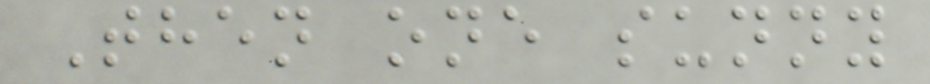Then one sunny
